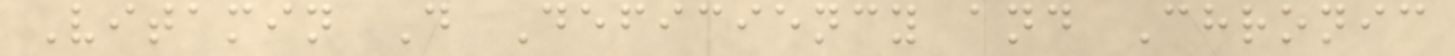Vitamin D Deficiency and Chronic
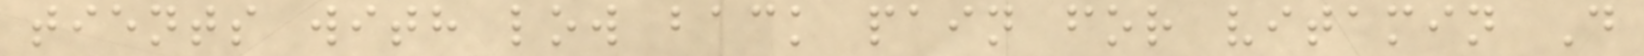tients with low back pain for vitamin D
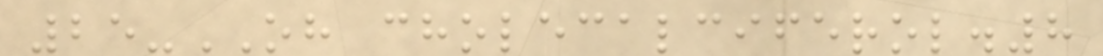25-OH cholecalciferol.8
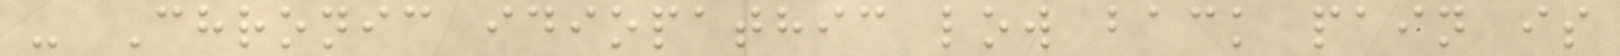- Chronic idiopathic low back pain is
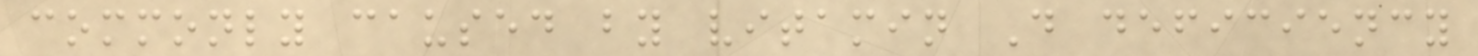commonly caused by vitamin D deficiency
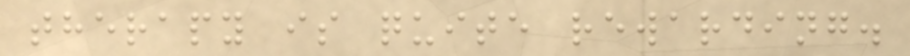therapy is quite rewarding.
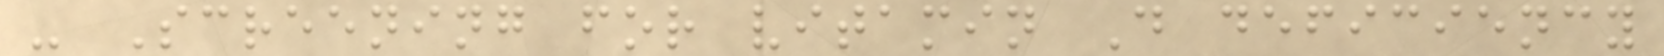- Screening for vitamin D deficiency
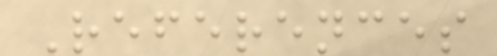References
